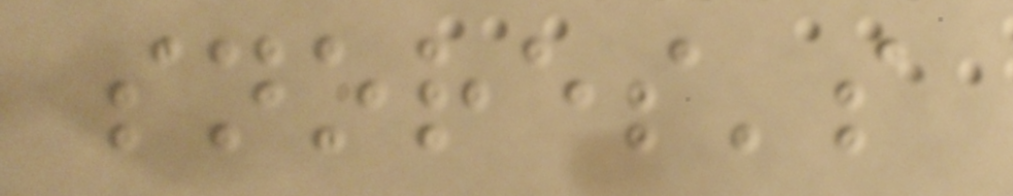snores's
